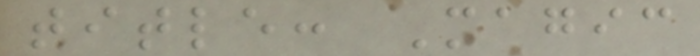title: Magic
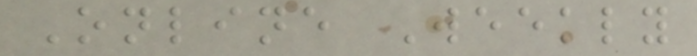Online Weekly
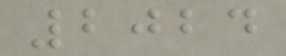2024
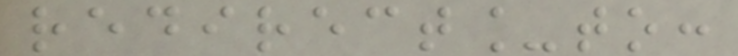redirect_to:
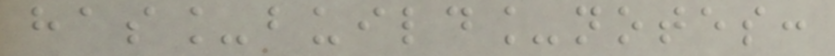has_build_notes:
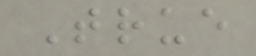True
